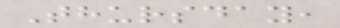Thursday,
